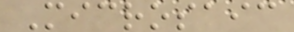Microsaic
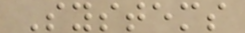Systems
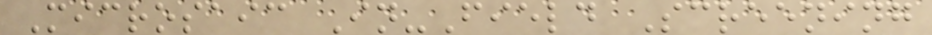Microsaic In-Field Screening
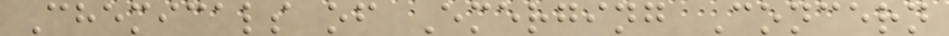Chemicals of Emerging Concern
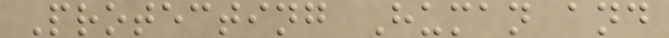Protecting Human and
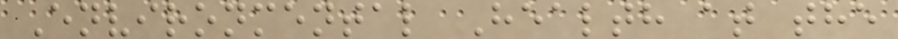Environmental Health at the
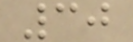30
